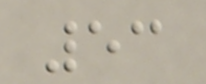53
